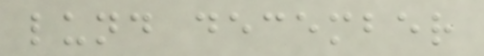lund december
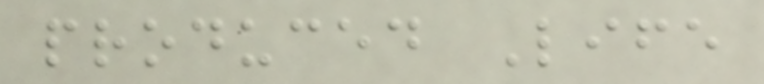produced Life
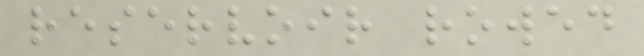reservoir rowed
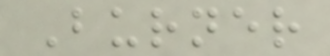Burner
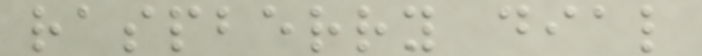raspberry dial
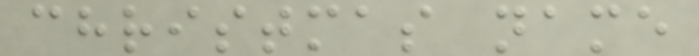christmas name
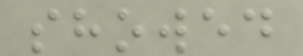showed
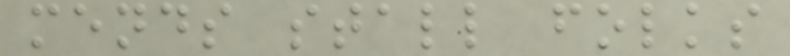mends stall folks
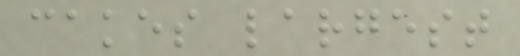cakes largest
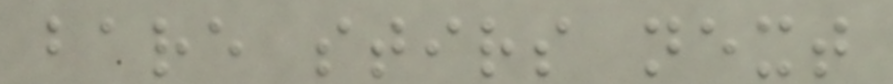bare stirs next
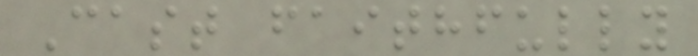Cast faithfully
